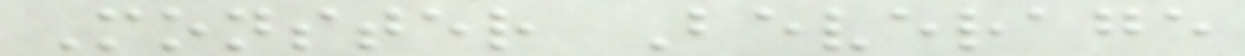Monster Beverage
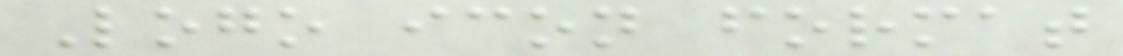Logo icon format
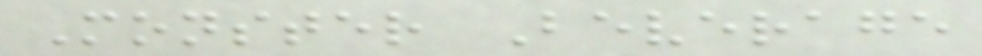Monster Beverage
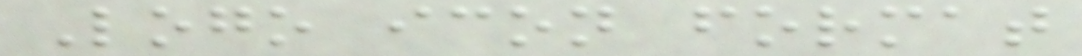Logo icon format
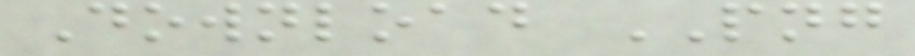Download PNG
